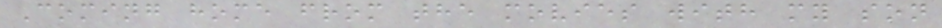Coming home from the movies with my son
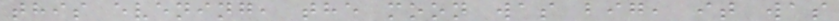this evening, the moon was big, it was
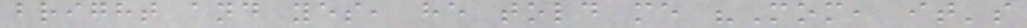bright and yes, he told me "Mom, it's
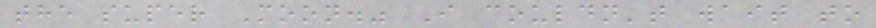the super Moon." I couldn't wait to
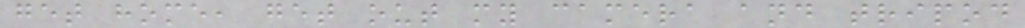get home, get out my camera and tripod
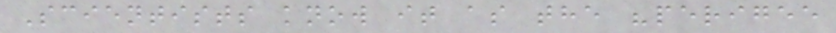Scientists know it as the "perigee
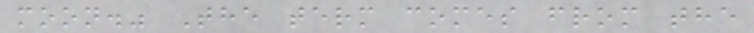moon." The term comes from the
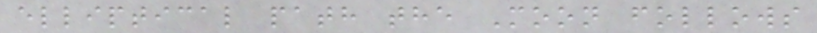elliptical path the Moon follows
